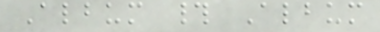Album # Album
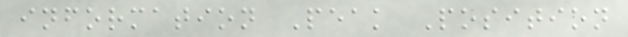information Peak Position
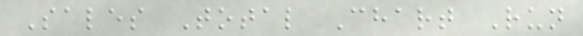Sales Total Chart Run
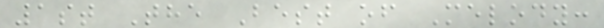1st The Best of Melody:
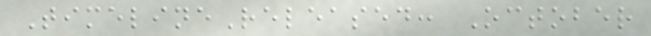TimelineReleased: October
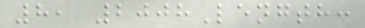8, 2008Length:
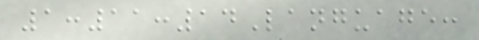1:11:14Language:
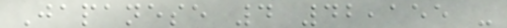Japanese 4 42,155 -
